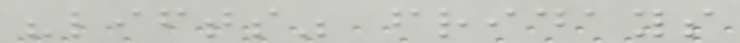"lifts" fridays
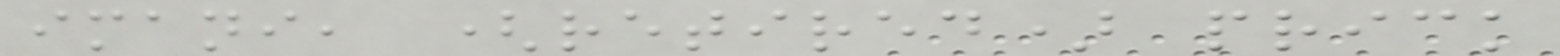imani, (retired) prick
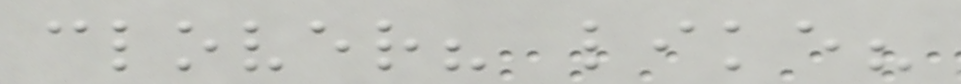clover? like?
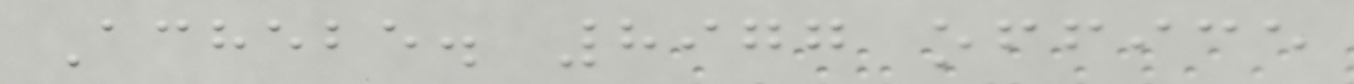Achebe. 8977 office
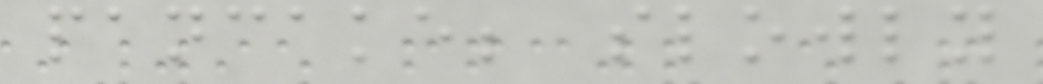pancake; slowly
